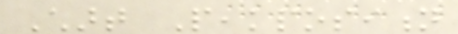Chart Peakposition
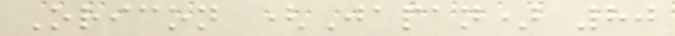Oricon (Japan) 80
